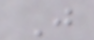J
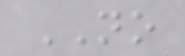NO
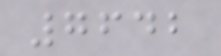7642
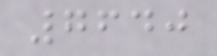7640
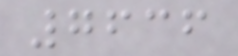7636
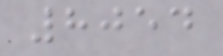8054
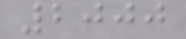2000
